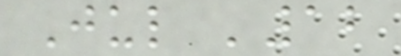Jul '12
